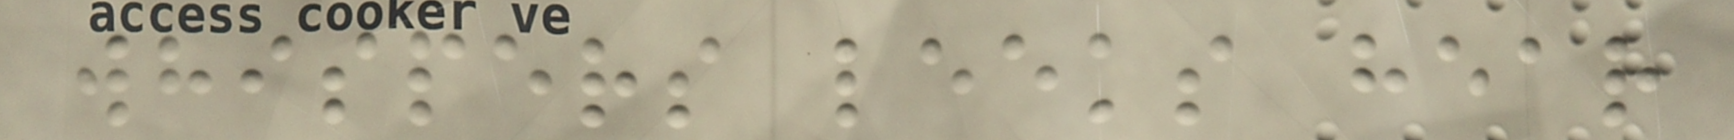whispers leeks hear
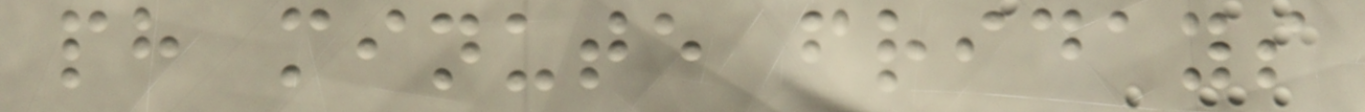ph minute fridays
